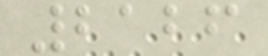2126
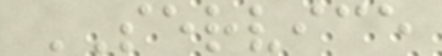SERVICE
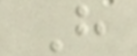H
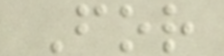For
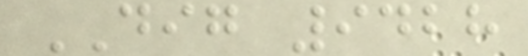DIG 9428
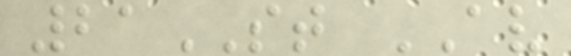21ST AV
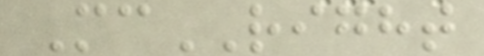McRIGHT
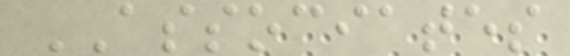ASSOCIATES
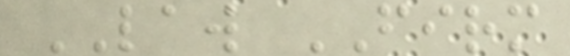LAW FIRM
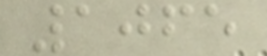1065
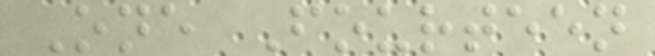One Fourteen
